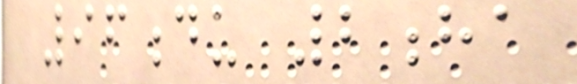96du 2ha
